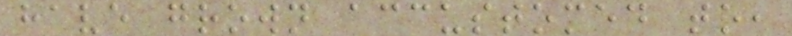have grown accustomed to,
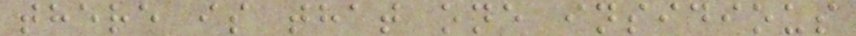there is that one insidious
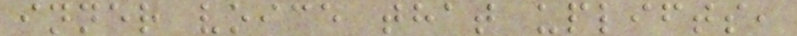inner voice that uplifts,
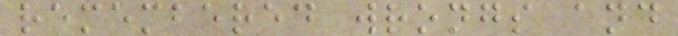remembered wrongs and
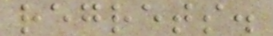regrets.
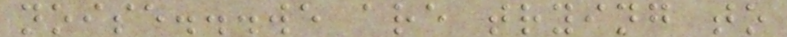noise...we are trying to
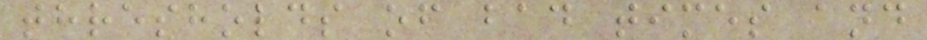thresholds of bad times and
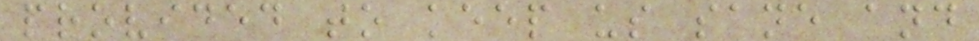provided to keep us sane and
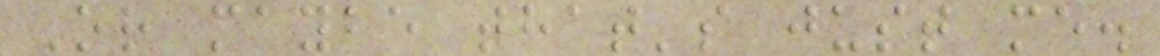Or maybe that's just me.
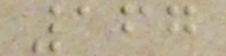167
